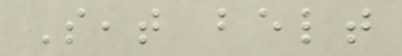Seat belt
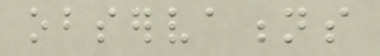observations
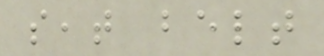seat belt
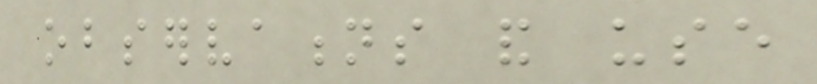observations and use
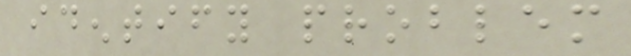identify problem
